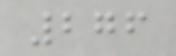276
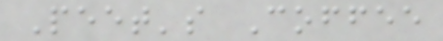Peet's Coffee
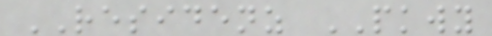RESIDENZ PKWY
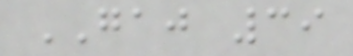GAJ 39
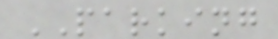PARKING
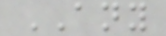ANY
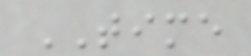TIME
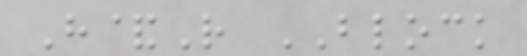H&R BLOCK
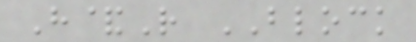H&R BLOCK
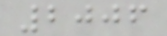2006
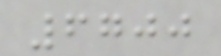6700
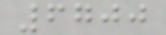6700
